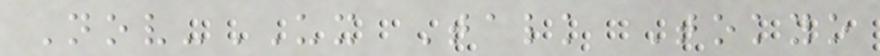Nov-UX Talk Tokyo
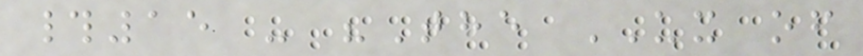#15 - "The UX of
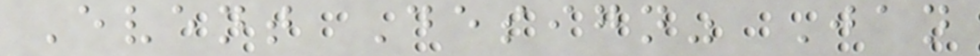Event Design" Jan
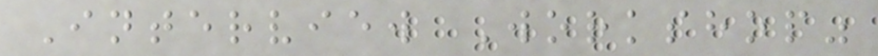Interview Workshop"
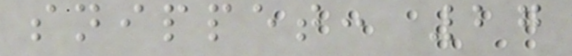snippet: 27
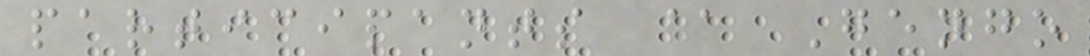participants @ Gengo
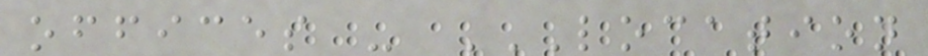offices - LOCATION
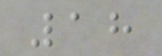18
